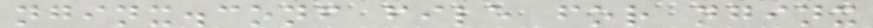nginx.conf file for nginx
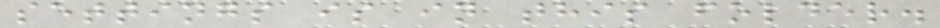settings is in this folder.
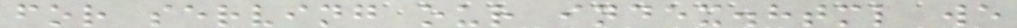for serving our index.html we
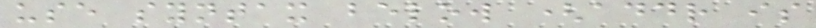use syntax below (addr is
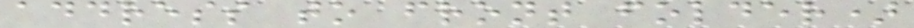address to front folder)
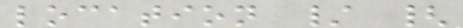location / {
